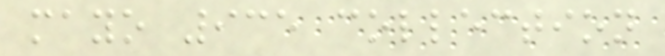mayo 935 collection
